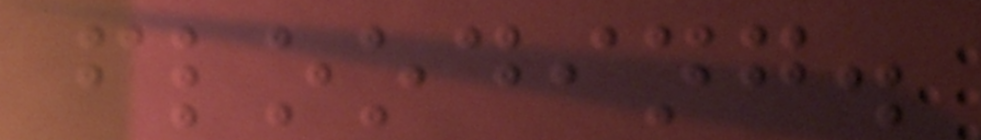flooding.
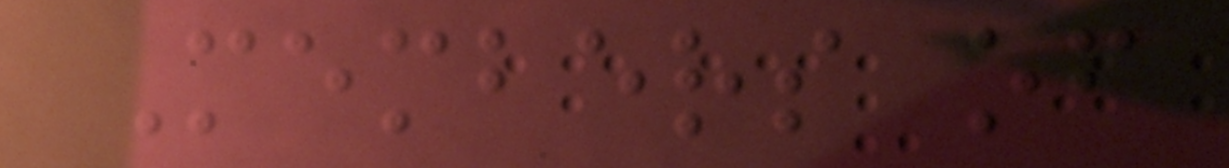Members of
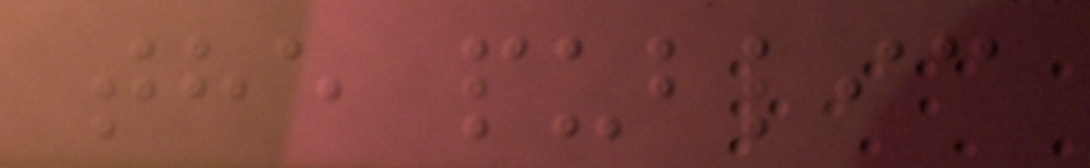the public
